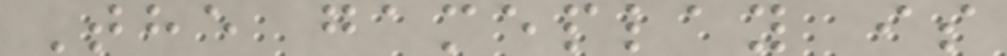The gameplay is
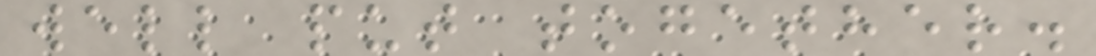well put together.
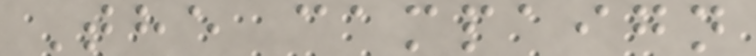The campaign
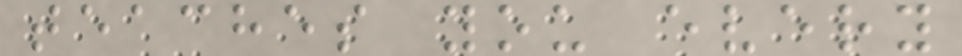teaches you every
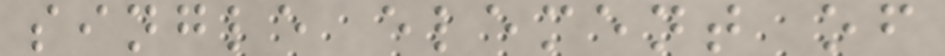single element of
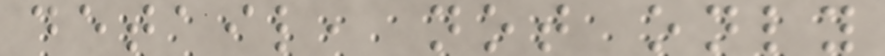detail, not only
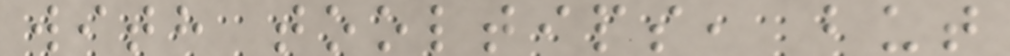with tooltips, but
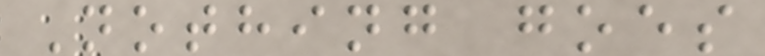Nothing goes
